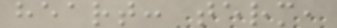heart: term,
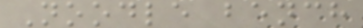Noodle bench
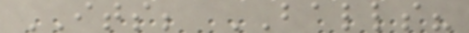ITS; BALLS?
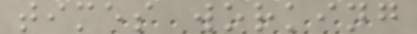times working
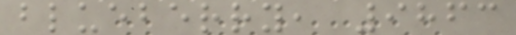blueberry, 9863
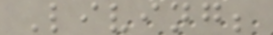Living;
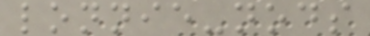lonnie-nods
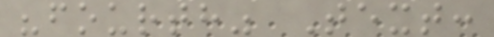"fourth" Text:
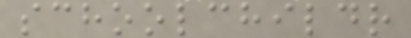schoolchildr
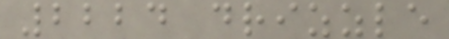2224 drizzle
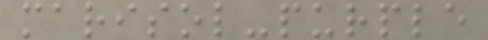marisol-purple
